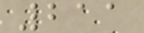211
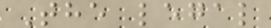The legal
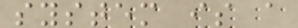system is a
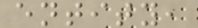entity,
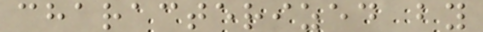characterized by
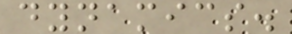dynamics.
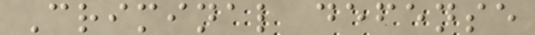Criminal defense
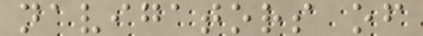navigators of
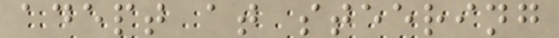adept at steering
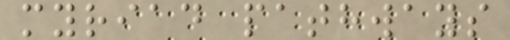myriad pathways
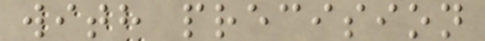with precision
